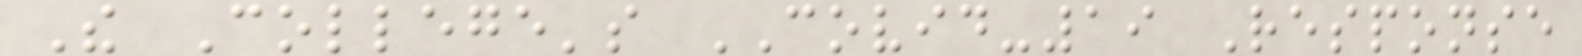The College's COVID-19 Response
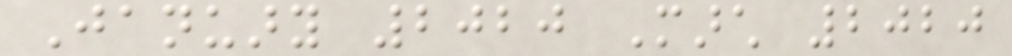January 2020 March 2020
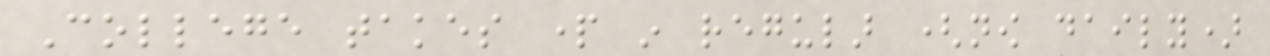College takes part in regular (now daily)
